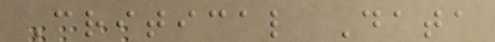Critical Data
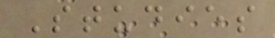Studies
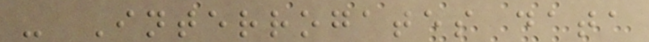- Interrogates data
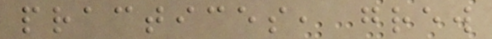practices, grew
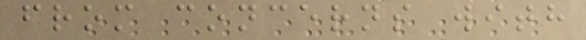from concerns with
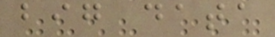big data
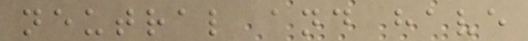neutral and have
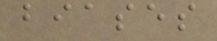biases
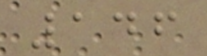146
